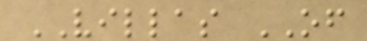VILLAS OF
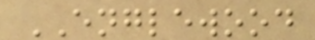ENGLEWOOD
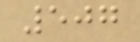507
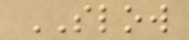SLOW
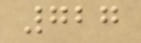727
